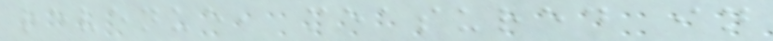revenue, measured in
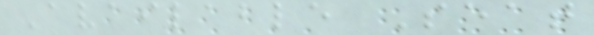Available Seat
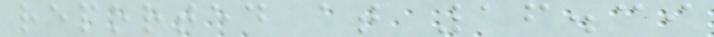reported at 16.39
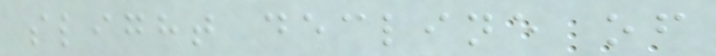slight decline of
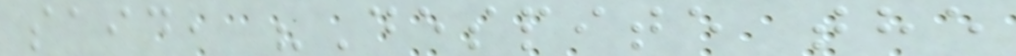said, "Despite the
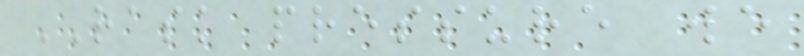RASK pressure we
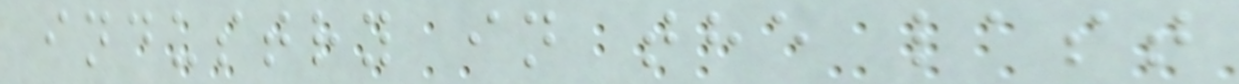industry in the last
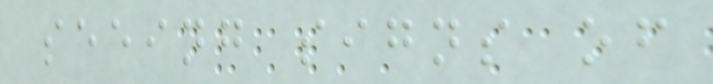seeing signs of
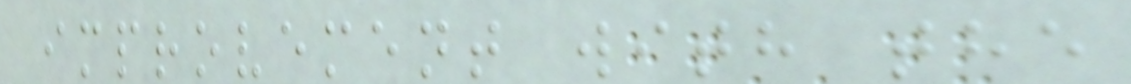improvement with the
